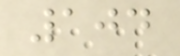104
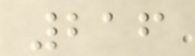216
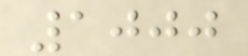1000
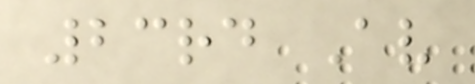23rd Av
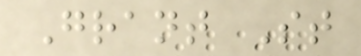Grant St
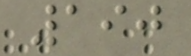190
